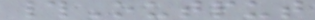#Output
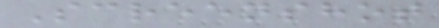Screenshot
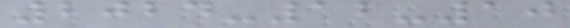2024-12-10
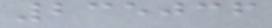235036
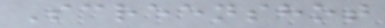Screenshot
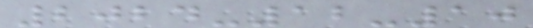2024-12-10
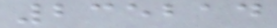235214
